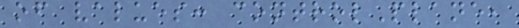of values: controlPlane,
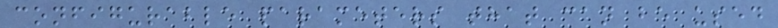configurable parameters that can be used
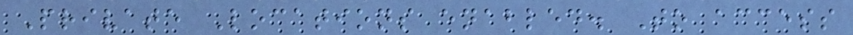Private Locations enabled. To access
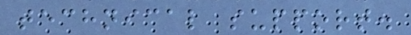technical support.
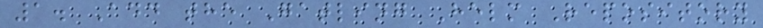1. Add the Gatling Helm Repository
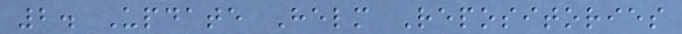2. Update Helm Repositories
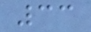33
